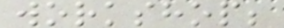workshop;
